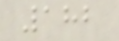182
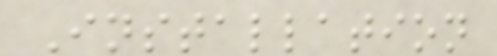Installation
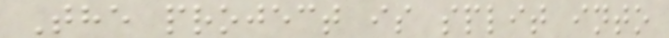The project is split into
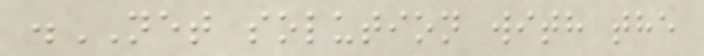.NET solution with the
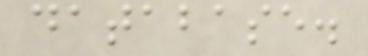database.
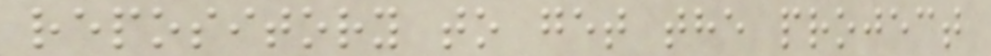repository to get the project
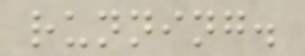running.
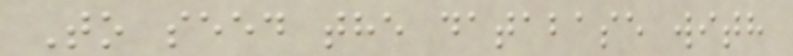To seed the database with
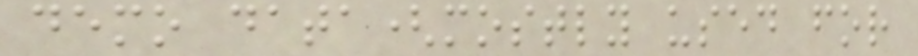demo data(mostly used for
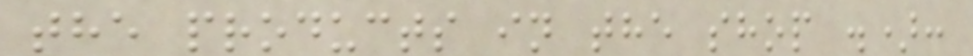the products in the shop .):
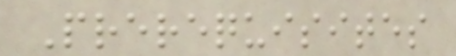Prerequisites
